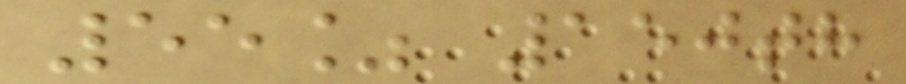55% 150th
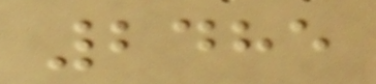2485
